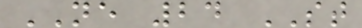NE 24 ST
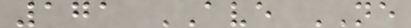171 AVE NE
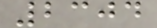2304
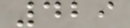429
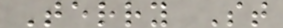Terry St
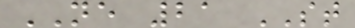NE 21 ST
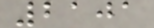2101
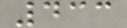433
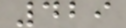429
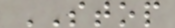STOP
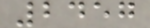2457
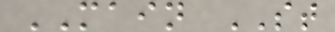MAIN ST
